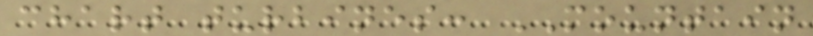chart turbines: MOUNTAIN
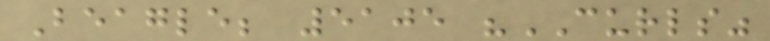Beagle; 5105 "CURLS"
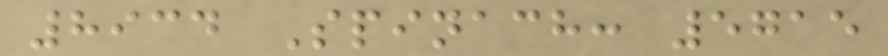8934 Spinach: 5715
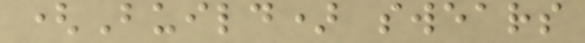(Build) swears
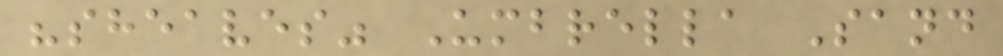"sheaves" Umbrella Sand
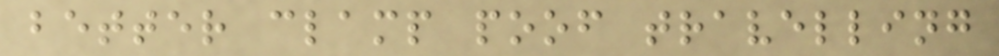better clamp poof travelling
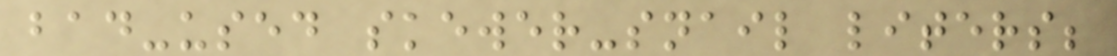bad-used skewer-snail liters;
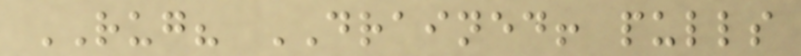RUG? DRAINED! pulls
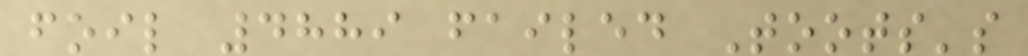foil 4889 failed Toots's
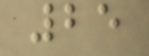25
